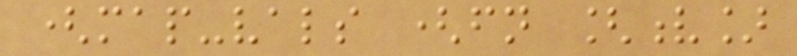(map-vals (fn [v]
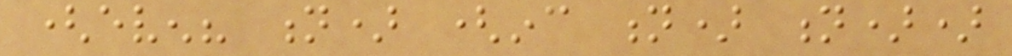(even? n) (inc n) n))
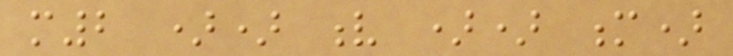m2 )) v )) m)
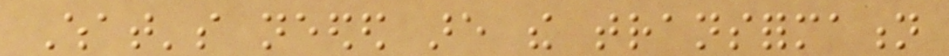What's needed are the transformation
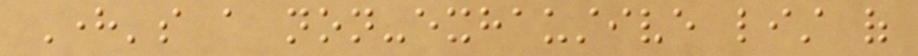Here's a non-exhaustive list of
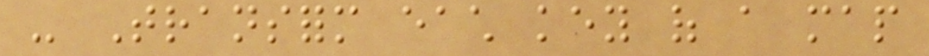- Transform each key of a map
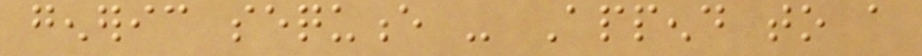generic sequence - Append to a
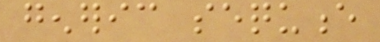generic sequence
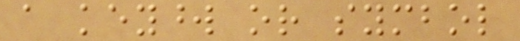a keyword or symbol
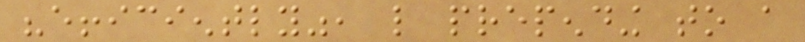"efficiently", like prepending to a
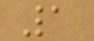1
